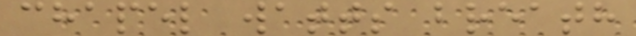chapel watts breath
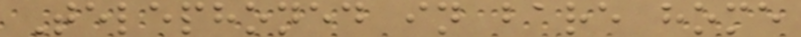Telephoned in bare home
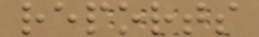reports
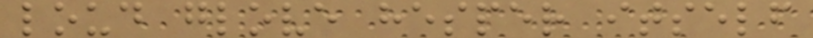loud glove hesper itself
